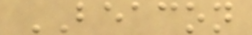BEACON
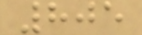805
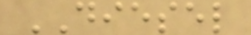DIESEL
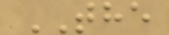THE
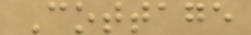Cottage
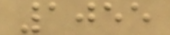1055
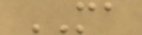MA
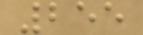255
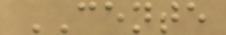CENTE
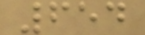654
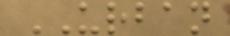URBAN
